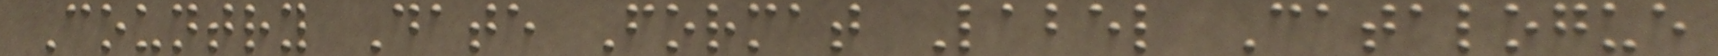Country Date Format Label Catalogue
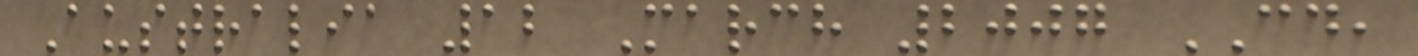Australia 12 March 2007 CD,
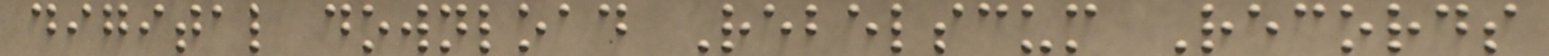digital download Rebelscum Records
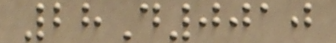28D0010
